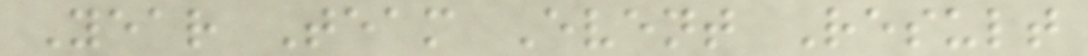Year Team Event Result
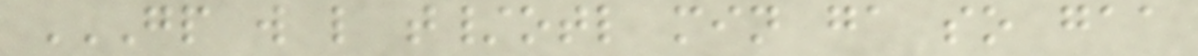GP W L T/OTL MIN GA SO GAA
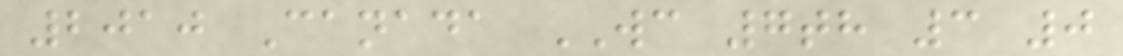2010 Canada WC 7th 3 0
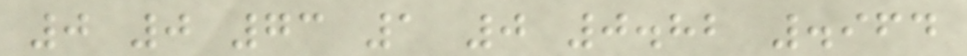0 0 73 1 0 0.82 .964
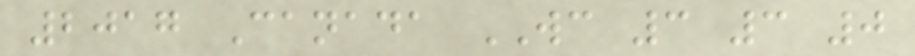2017 Canada WC 3 3 0
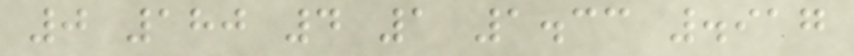0 180 4 1 1.33 .917
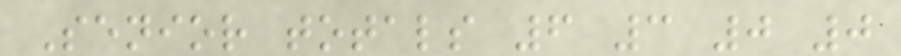Senior totals 6 3 0 0
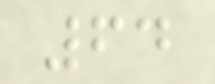64
